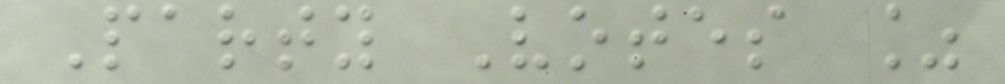Party Votes %
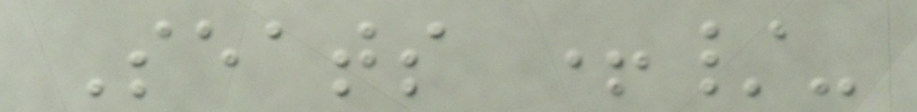Seats +/-
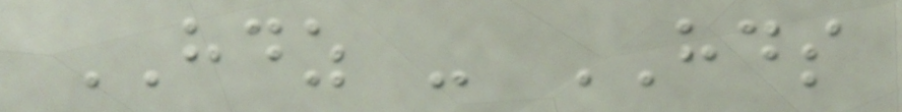HDZ - HDS
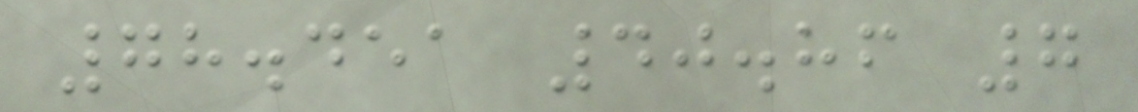78.451 40.86 7
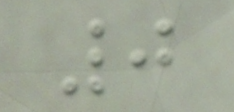0
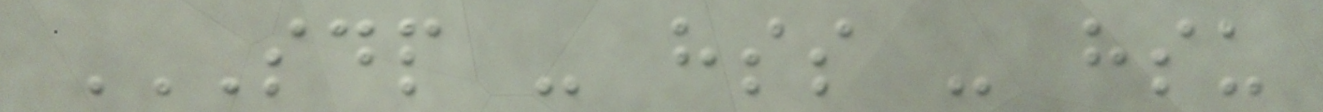SDP - HSS - HSU
